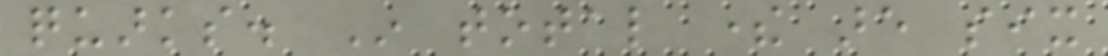quarks. In total there are six
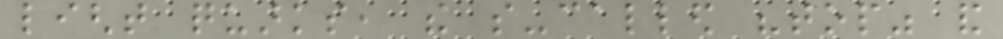light quarks, the so-called "top" and
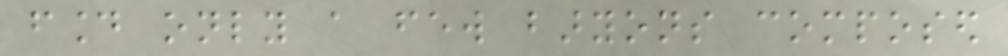found only a few baryons composed
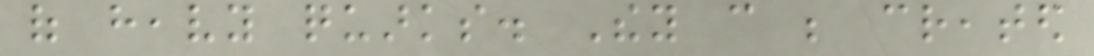of heavy quarks. They can be created
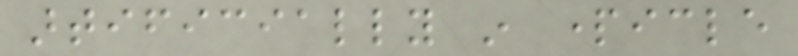artificially in particle
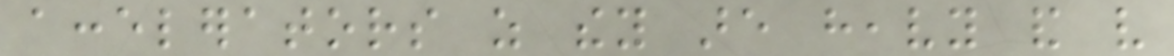accelerators as they are heavy and very
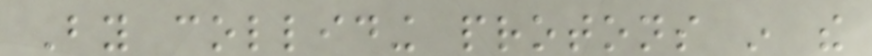By colliding protons in the
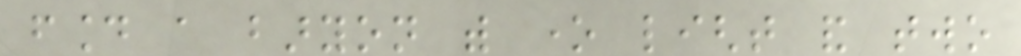found a baryon with one light and two
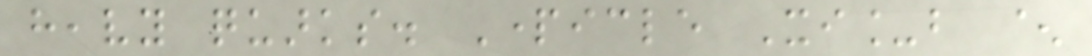heavy quarks. Particle Xi_b ^
